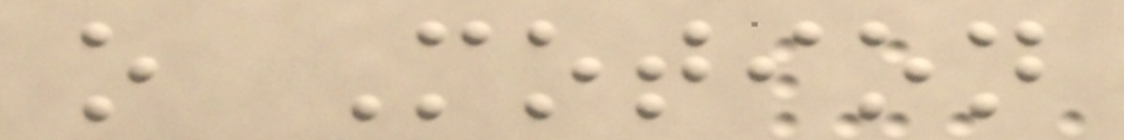o Motion
